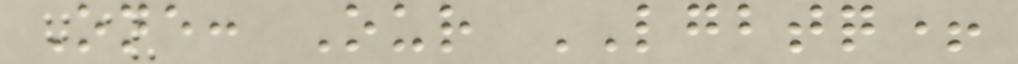One: Our LGBTQ+
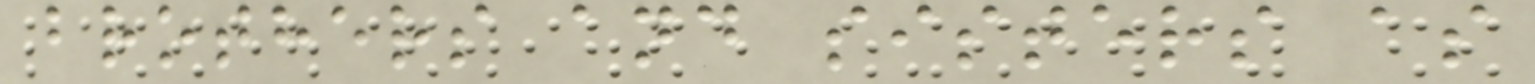brothers and sisters as
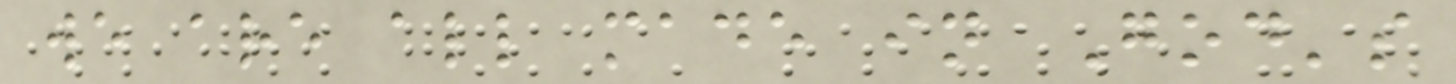we are all made in God's
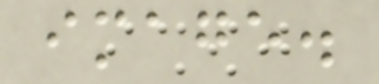image.
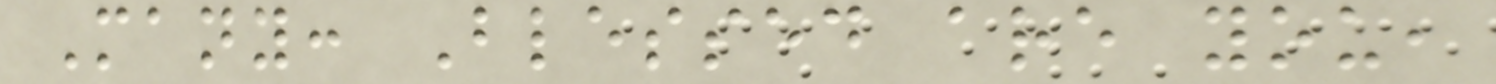Many: Blessed are you,
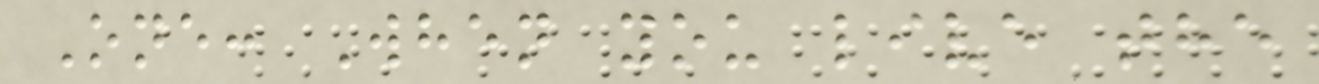One: When you live the
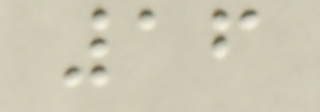16
